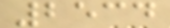2534
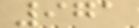971
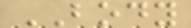BODY
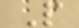P
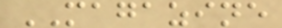MAGAZINE
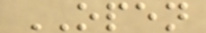OPEN
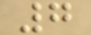7
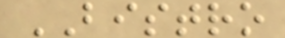BISTRO
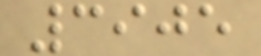3905
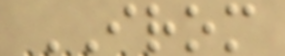IROM
